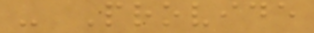- Provide
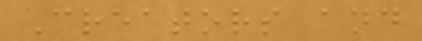Creators and
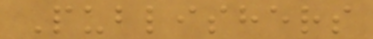Publishers
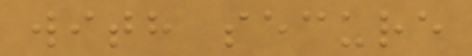with secure
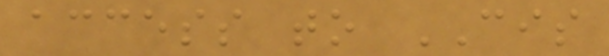access to CIS
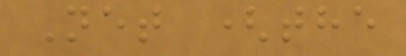Net (the
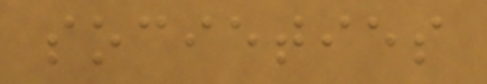societies
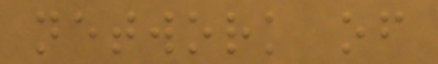network of
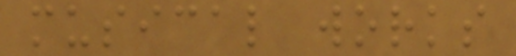musical works
